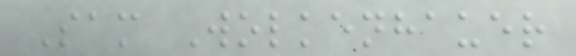Sam Wolkenhauer
